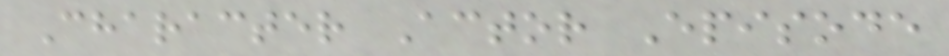Character Actor Episode
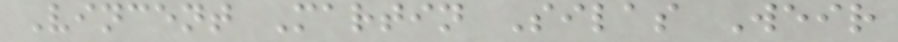Vincent Martin Silas Weir
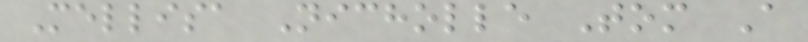Mellisa Nicholle Tom A
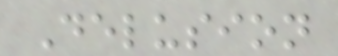Delusion
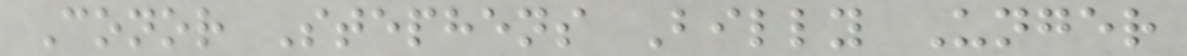Conor Stephens Billy Unger
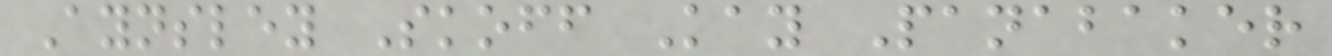Aynsley Skoff Kay Panabaker
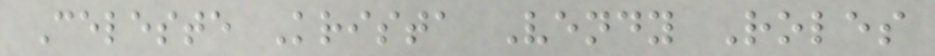Celeste Krista Vendy Roles
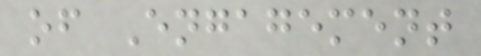of Engagement
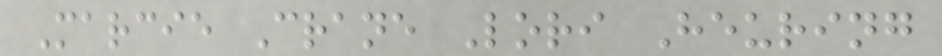Marcie Crane Lori Heuring
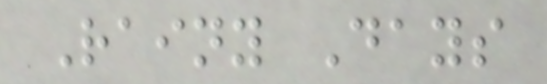Rainy Days
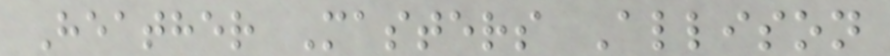Heather Masters Allison
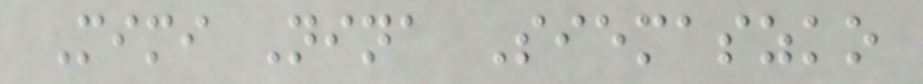Mimi Nina Siemaszko
